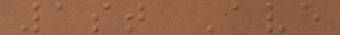1st Ave
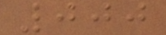000
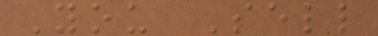You Sell
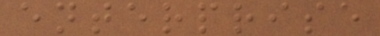enterprise
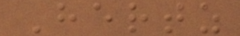Hertz
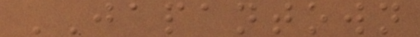JAPANTOWN
